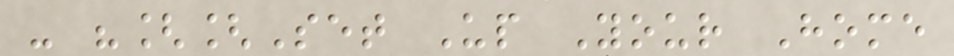- "[[Set Up Your Home
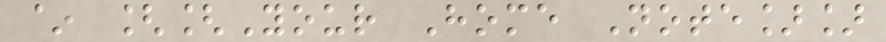~ [[Your Home Note]]
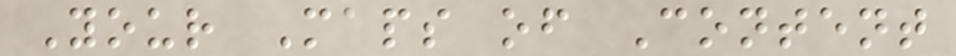Your Maps of Content
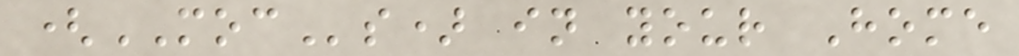(MOCs) in your Home
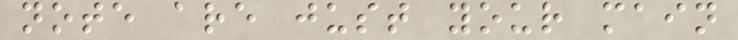note are just your main
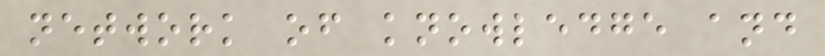network of knowledge and
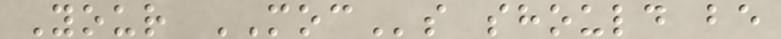Your MOCs should be
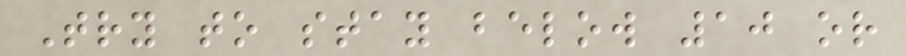Try to stay below 10 or
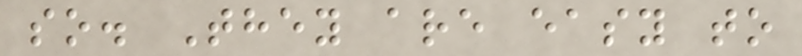so. They are easy to
